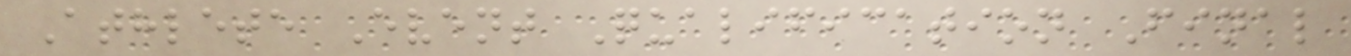Athlete Event Qualification Final
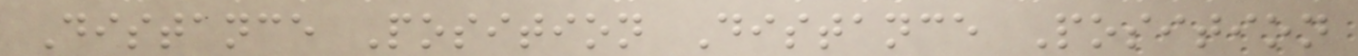Distance Position Distance Position
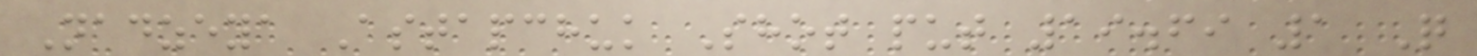Nadzeya Astapchuk Shot put 19.69 1 Q
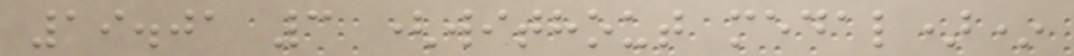19.01 3 (without medal)*
